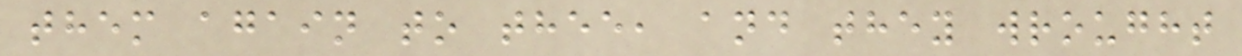them again to thee, and they wrought
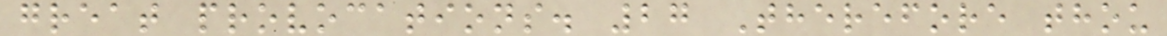great provocations. 27 Therefore thou
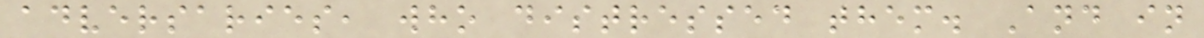adversaries, who distressed them. And in
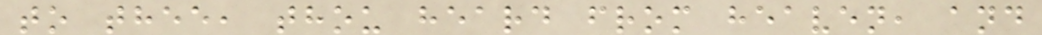to thee, thou heard from heaven, and
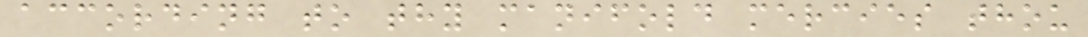according to thy manifold mercies thou
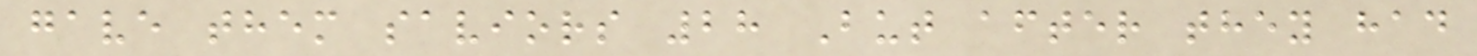gave them saviors 28 But after they had
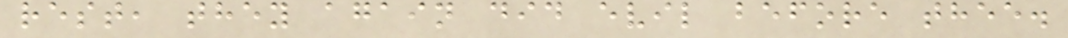rest, they again did evil before thee.
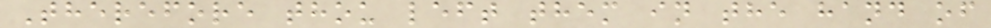Therefore thou left them in the hand of
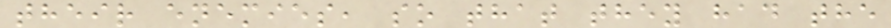their enemies, so that they had the
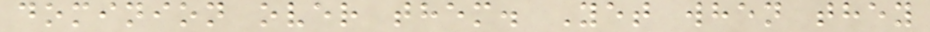dominion over them. Yet when they
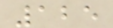125
